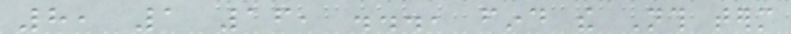8, 1 16, ..., find the Nth term
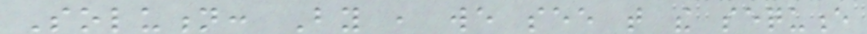Solution: By , we see that the sequence
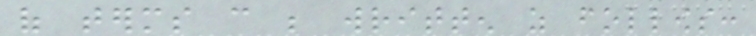of terms can be written as follows:
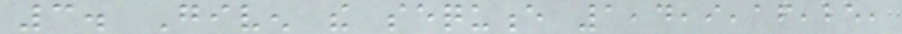3. Given the sequence 1,4,9,16,25,
